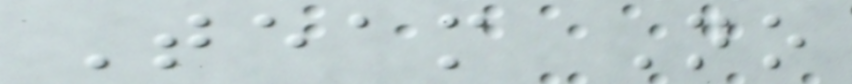Team No
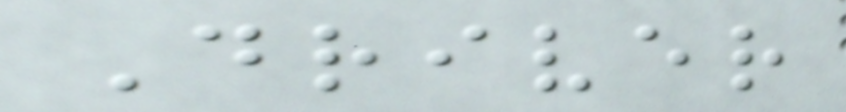Driver
